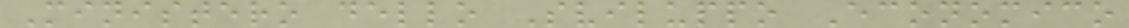Ministero dello Sviluppo Economico
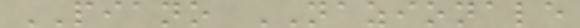PIANO NAZIONALE
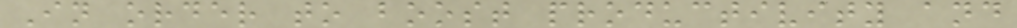In order to boost productivity and
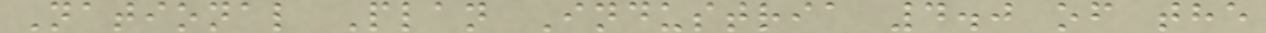National Plan Industria 4.0 of the
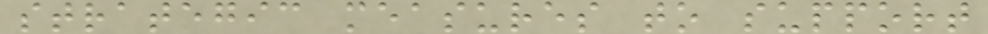strategic measures to support
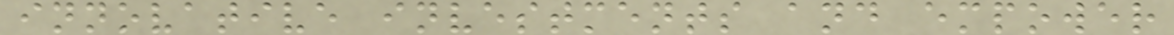innovative investments and empower
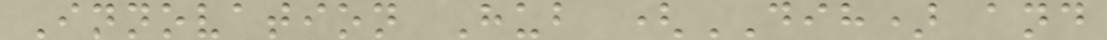Innovation Hub (DIH) and
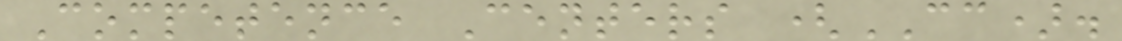Competence Centers (CC).
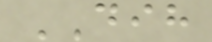DIH
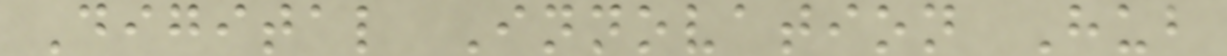Digital Innovation Hub
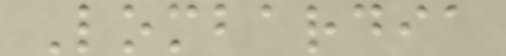Lombardia
